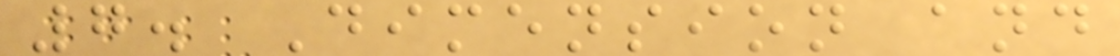7. Dimension and
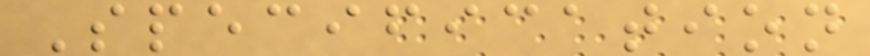Specification
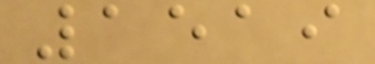1519
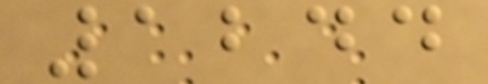1244
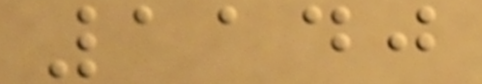1140
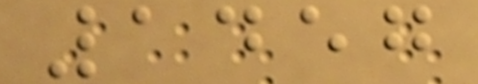1457
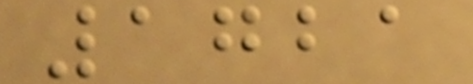1721
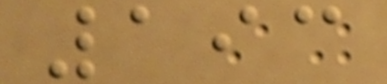193
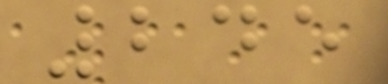245
